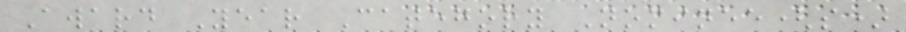Award Year Category Nominee(s)
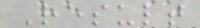Result
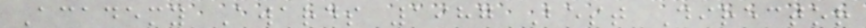Academy Awards 1987 Best Director
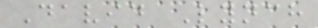David Lynch
